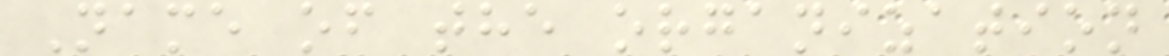Name of the organization
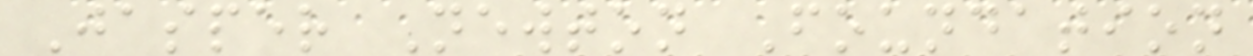Jasper Newton Foundation
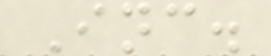Inc.
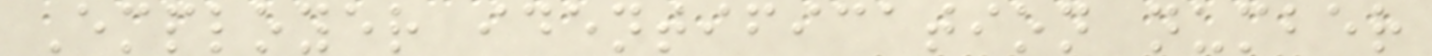Employer identification number
